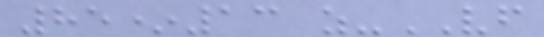85*13 z-VF
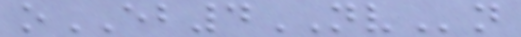oEB4NVn
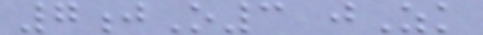7jO3 jZk
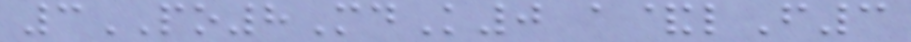3PO8MdK0 a&lF3
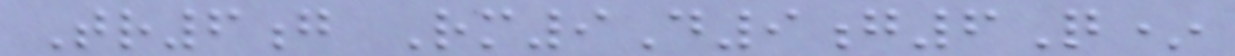Tr6g Rm9D9g6Q*
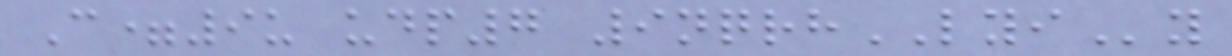C=9u udp7 9nqrhLYIy
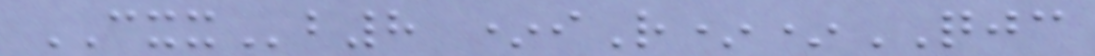CXXb8 *iR**QJC
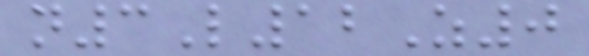n3L12Z0
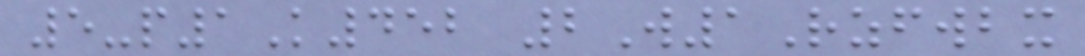5-p1K452 2W1Rzfwbx
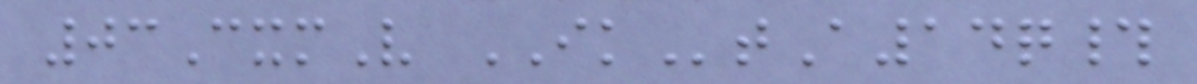03CxmV IKtA14q#
